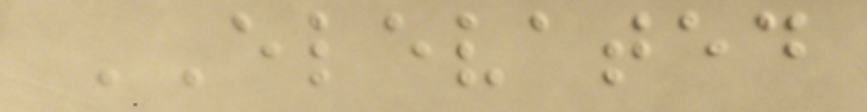ELEVATED
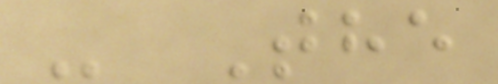- The
